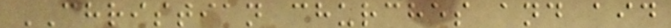CHRISTIAN churches and aid
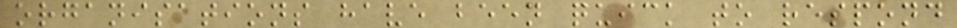organisations have been quick to respond
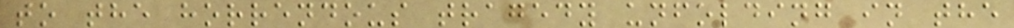to the horrendous tragedy unfolding in the
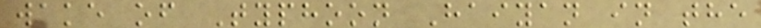wake of Typhoon Haiyan in the
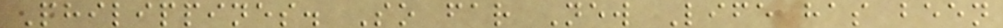Philippines. So far New Life has been
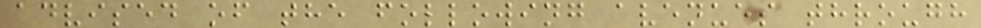advised of the following avenues through
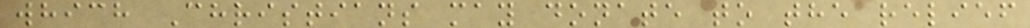which Christians may donate to the relief
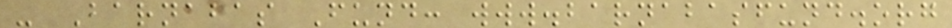- Barnabas Fund: www.barnabasfund.org
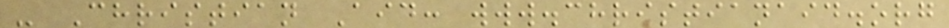- Christian Aid: www.christianaid.org
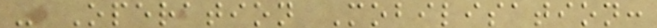- Operation Mobilisation:
